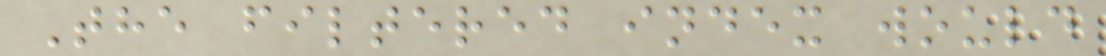The filtered index would
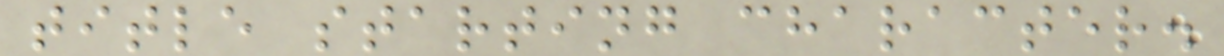title starting character.
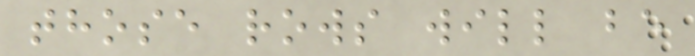those rows will be
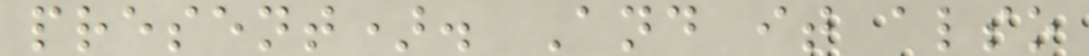present). And it also
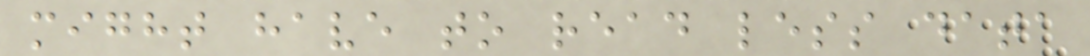might have to read less data
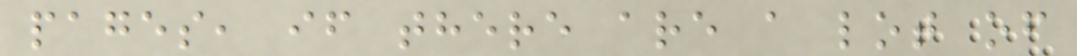pages, if there are a lot of
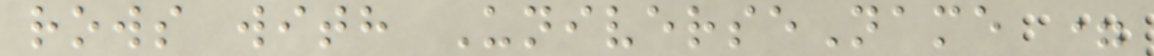rows with UniverseName =
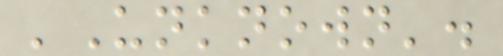'Unknown'.
